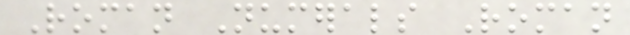Roman Numerals Roman
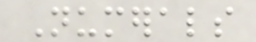Numerals
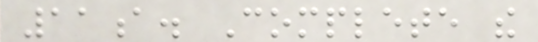11a. Complete the
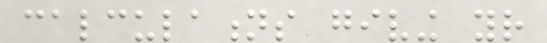calculations giving your
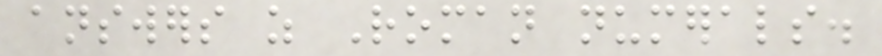answers as Roman numerals.
